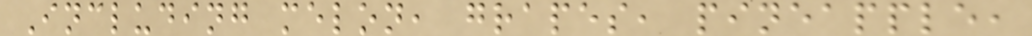Including melon, grapes, pineapple,
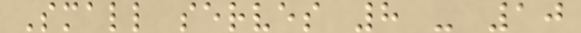Small serves 8 - 10
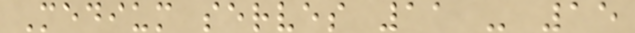Medium serves 11 - 15
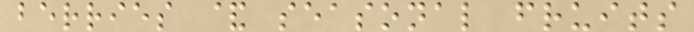berries & seasonal fruits
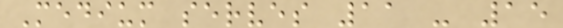Medium serves 11 - 15
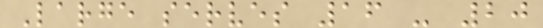Large serves 16 - 20
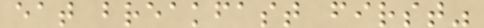eat breakfast first"
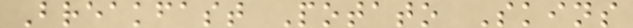Breakfast Potato Skins
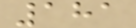181
